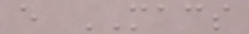e MACS
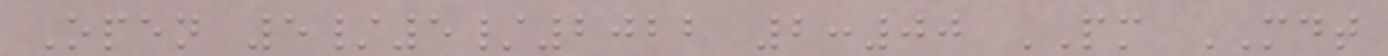Open 5/5/2022 2:00 PM MDT
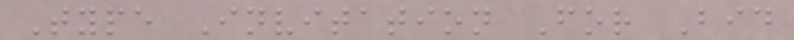Type Invitation For Bid
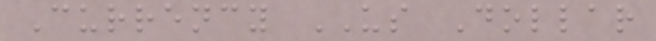Currency US Dollar
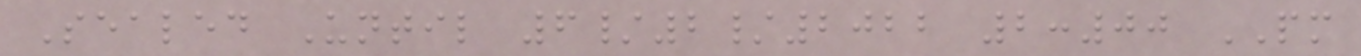Sealed Until 6/2/2022 2:00 PM
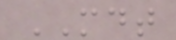MDT
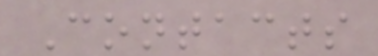Contacts
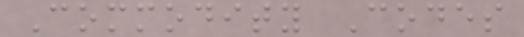Commodity Codes
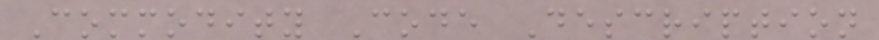Commodity Code Description
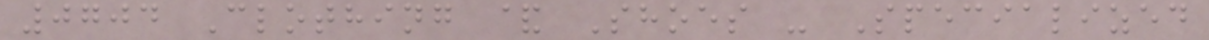0704 Clothing & Shoes - Specialized
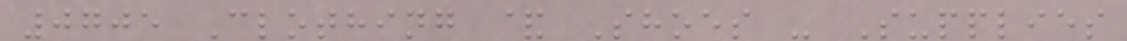0705 Clothing & Shoes - Supplies
